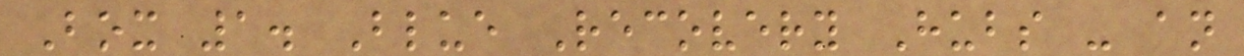Box 1. Blue Recovery Hubs - an
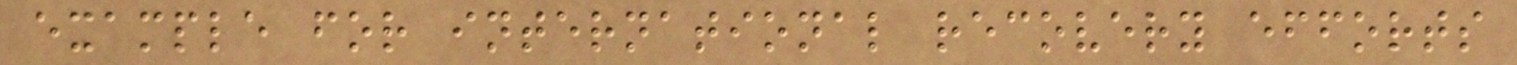example for international recovery efforts
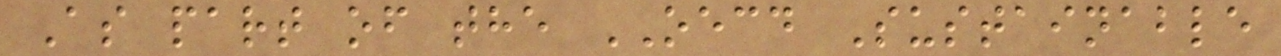As part of the OECD Sustainable
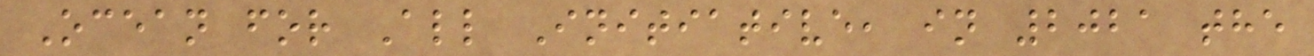Ocean for All Initiative, in 2021 the
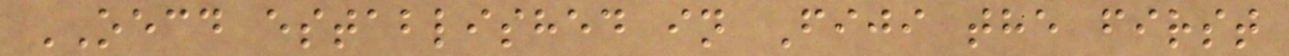OECD established in Fiji the first
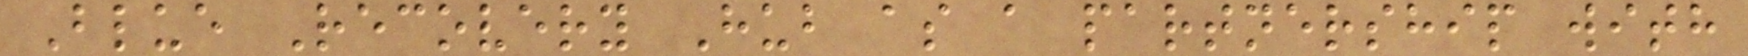Blue Recovery Hub as a partnership with
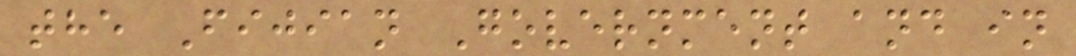the Fijian Government and in
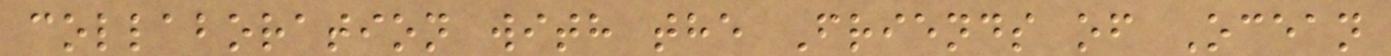collaboration with the Friends of Ocean
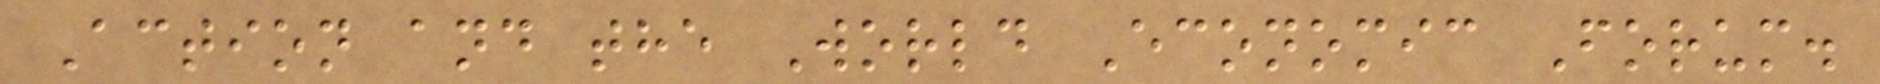Action and the World Economic Forum.
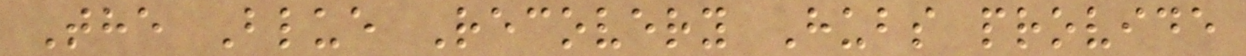The Blue Recovery Hubs provide
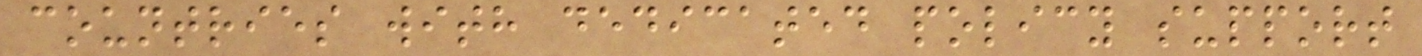countries with dedicated policy support
